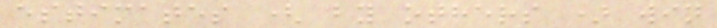estimates ( by others ) win
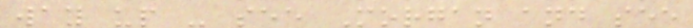way up - see Morgan and see
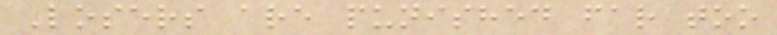Losers are punished far too
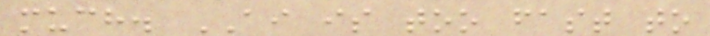much. AI is too fast to
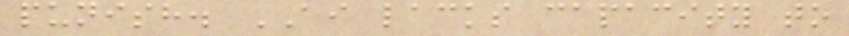punish. AI lacks capacity to
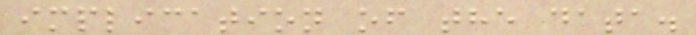implication of the data.
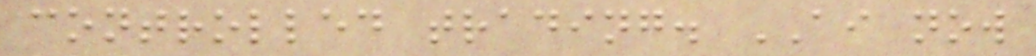controlled trading. AI now
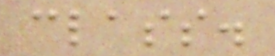class.
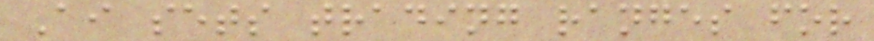Ai sets trading ranges for
